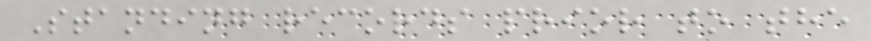Standing records prior to the
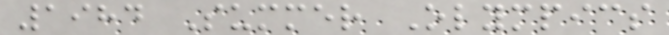1984 Summer Olympics
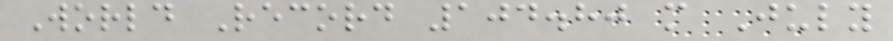World Record 104.80 m July
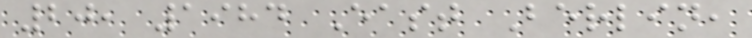20, 1984 East Berlin,
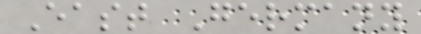East Germany
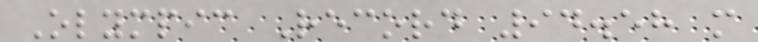Olympic Record 94.58 m
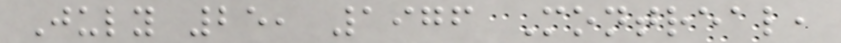July 25, 1976 Montreal,
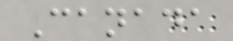Canada
